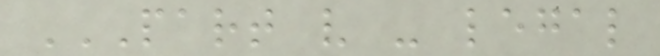PART V - LEGAL
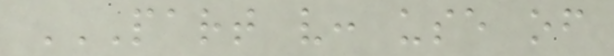PART V: USE OF
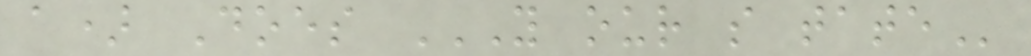a) Does Y OUR S TATE
